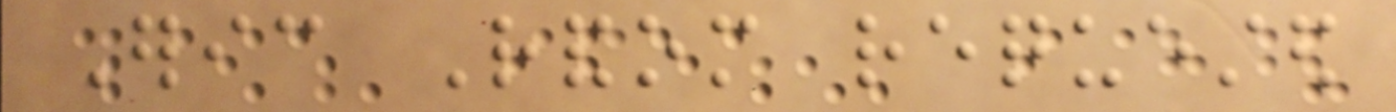Eric Random requested
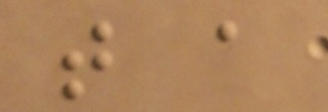that a
